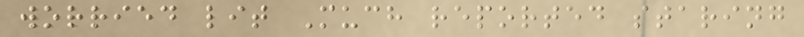worried lit Much reported staring
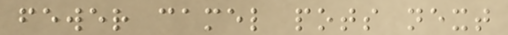fewer camel pots next
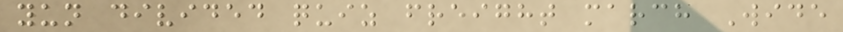yun divided quiz freight march Wide
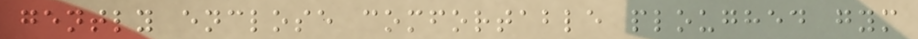gently enclose comfortable ploughed gym
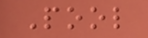Pool
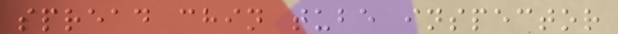spread chin tube inspector
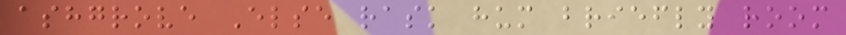ashgrove Else rask hum briefly room
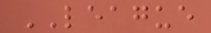LEAGUE
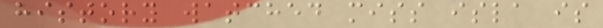history watched miss isla is
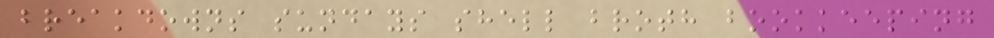breakdowns sundays shell broth bookkeeping
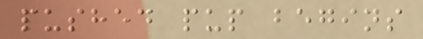pushed pup begins
